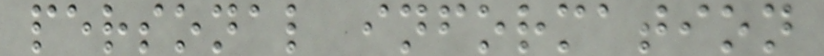personal information
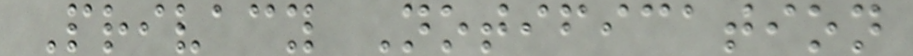Privacy Notification
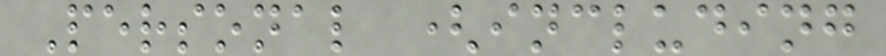Personal (including
